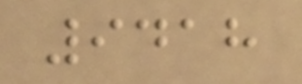9418
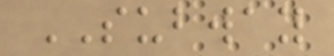SUBWAY
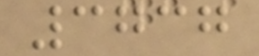3737
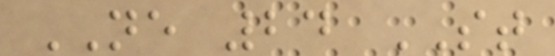NE 24 ST
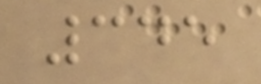345
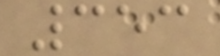353
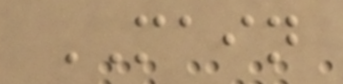MAIN
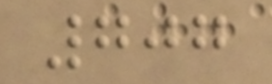707
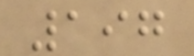197
